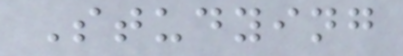Studying
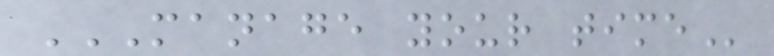MANAGE YOUR TIME
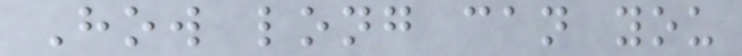How long can you
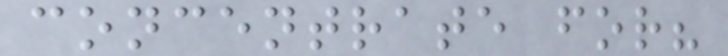concentrate for?
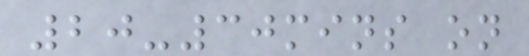20-30mins on
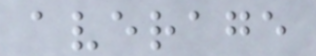average
